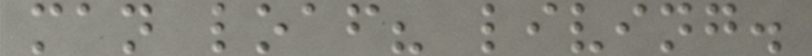man loaf? living.
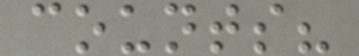counts?
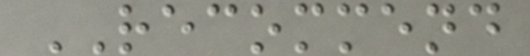RECOMMEND
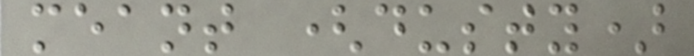meant (dusty)
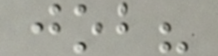job?
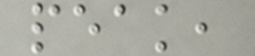peak,
